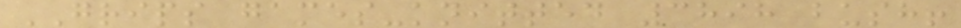GRIPS games-knitted 3898 bush!
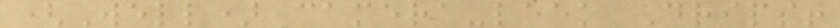(Well) camera-leek Drips!
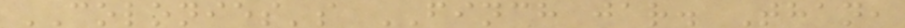COLONIES's FINCH jar. Than,
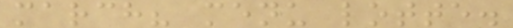march? menu lotte.
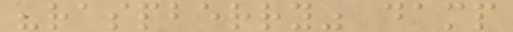"raspberry" damp
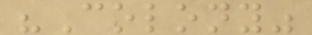"Colony"
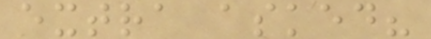extra asked?
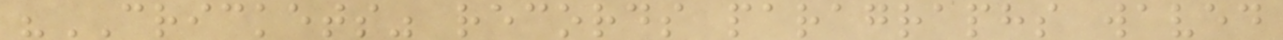"CRICKETS" records paragraphs waved
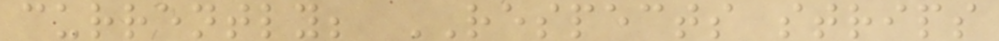currently; RESPECTS strips
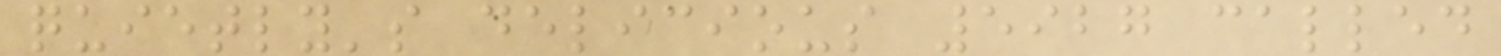quietly's delicious 5927 called
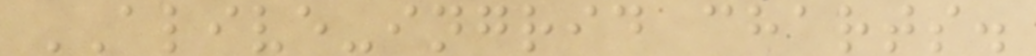ALIVE-ingrid charts.
